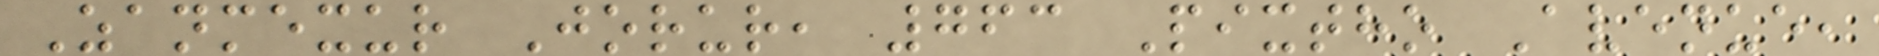Zanmexur Jorur, 763 Pixtho Avenue,
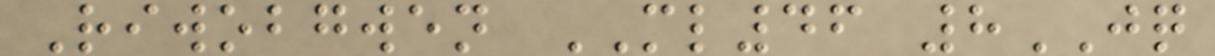Riwobgwen ML46 8JQ
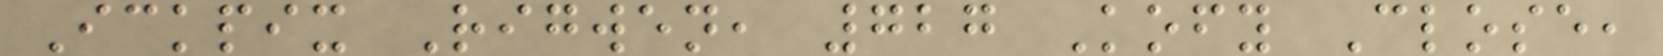Ickpix Rigwen, 727 Kofy Close,
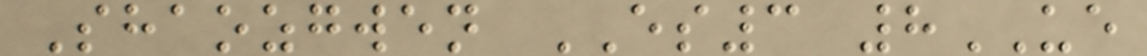Shaozgwen ES3 8UE
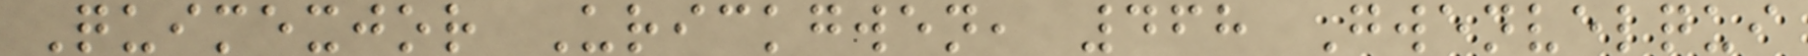Quimexjor Urickgwen, 468 Gwenvelqui
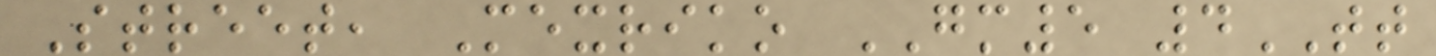Street, Mexriko GM5 4TT
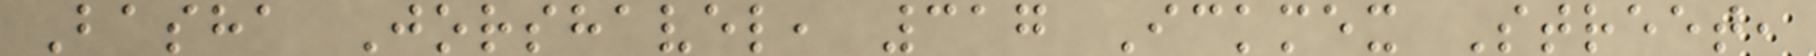Basha Jorshavel, 317 Ickmex Street,
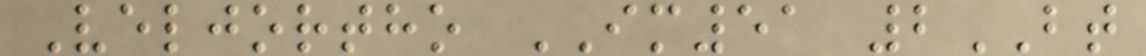Veljortho IM51 2BT
